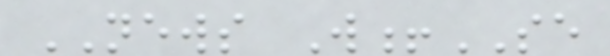NEWS W!SE
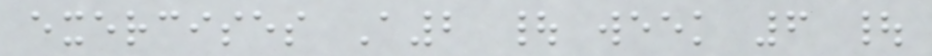exercises A2 | week 6 |
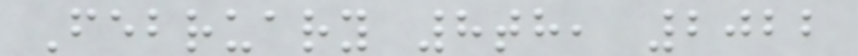February 8th, 2022
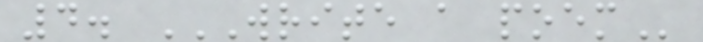4. WRITE A POEM
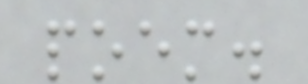poem.
